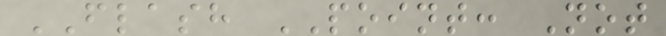FLASH POINT: Not
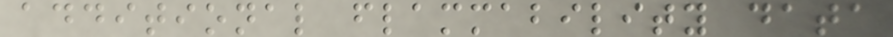additional flammability data
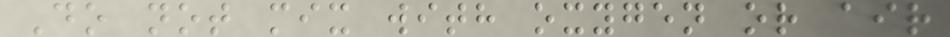Do not mix with oxygen or air
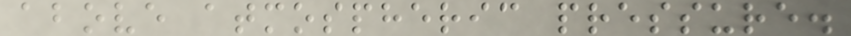above atmospheric pressure.
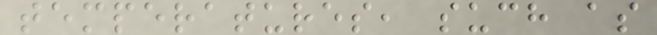temperatures, such as
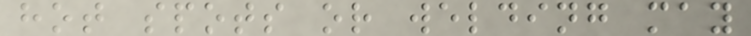hot spots or welding may
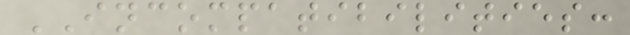INCOMPATIBILITIES:
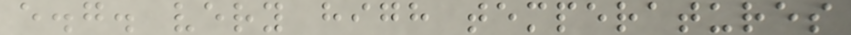e.g. very high temperatures
